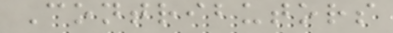Contributors
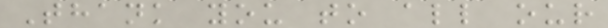Thank you to all our
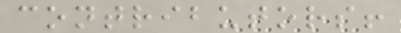contributors!
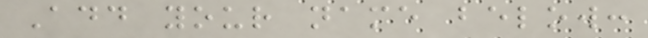Add your name below:
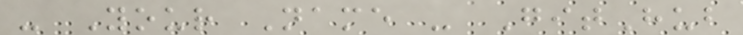- Your Name - GitHub
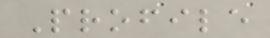Profile
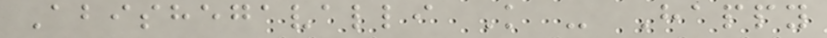Abishegavalli K - Happy
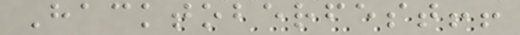Hacktoberfest!!
